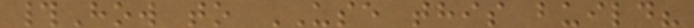#How to USE this build?
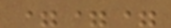===
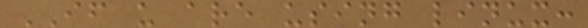IF u are using linux:
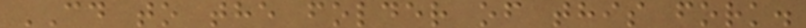CD to the folder of this fork.
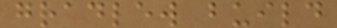gradlew build
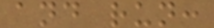and run:
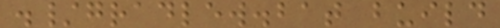./gradlew.bat build
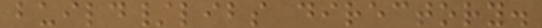build/libs directory.
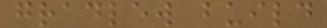gradlew build
